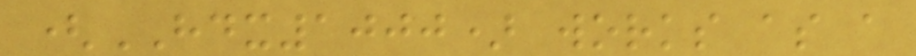(HDX1000) works as a
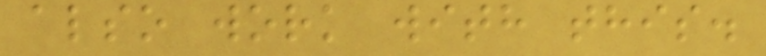also work with this.
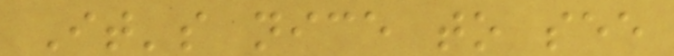It's nice to see
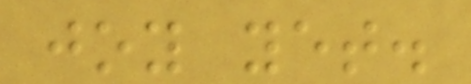joy yet.
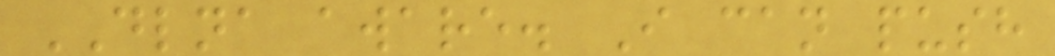DLNA aware. I can push
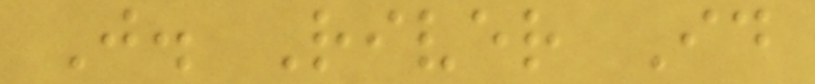J. River Id
